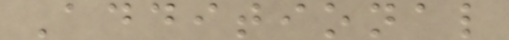Additional
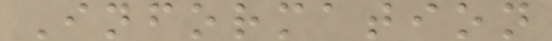Information
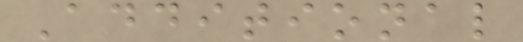Additional
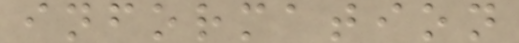information
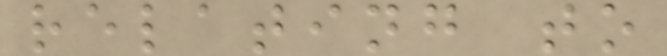relating to
